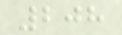208
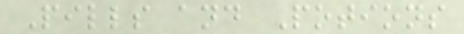Pills and Potions
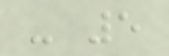- 5
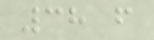38 f
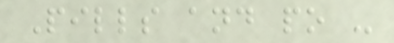Pills and po -
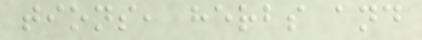tions, herbs and
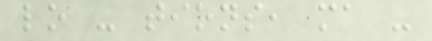lo - tions, ma -
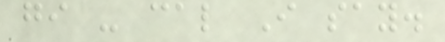gi - cal I say.
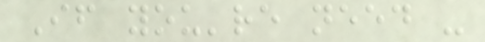If you're need -
